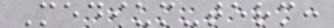Medium-term:
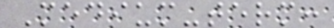Medium-term:
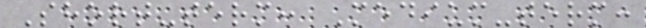Short-term: Medium-term:
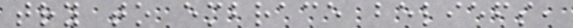try to embrace beliefs,
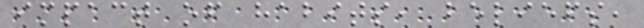impact of habits, beliefs,
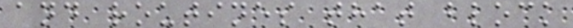and routines that block
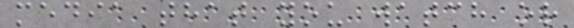media that you watch or
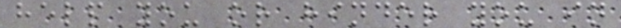help you or hinder you in
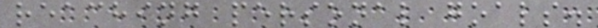reaching personal goals.
